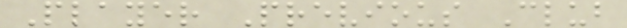Player Previous Club
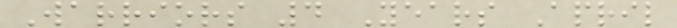Warriors 4 Years April
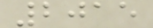2015
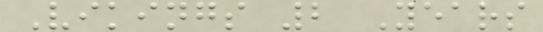Vikings 2 Years
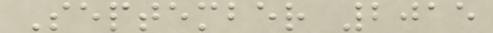September 2015
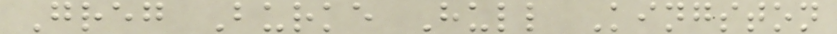Greg Burke Hull Kingston
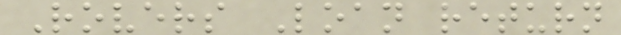Rovers Loan return
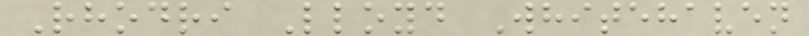Rhodri Lloyd Whitehaven
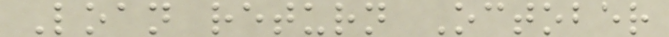Loan return October
